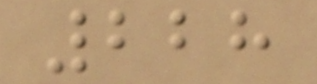228
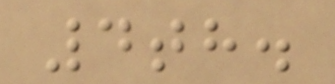4th.
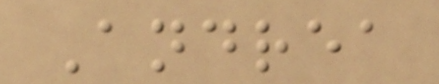Andrea
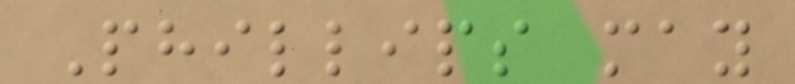Phillips may
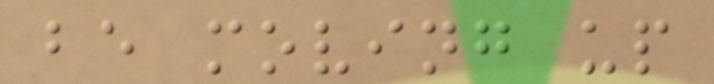be moving up
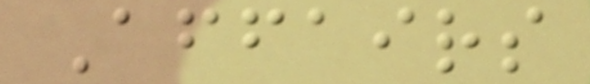Affairs
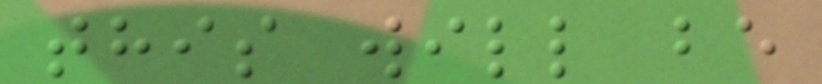this will be
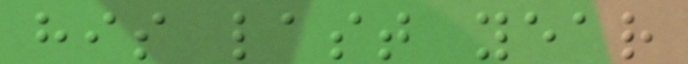his last year
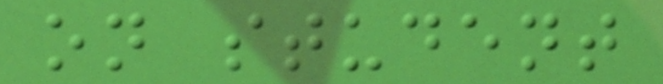on student
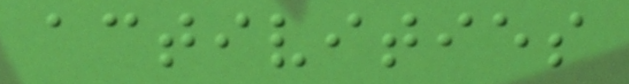activities
